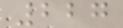227
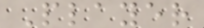Player
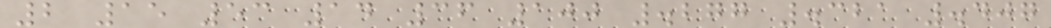2 15 53 14 36 100 .277 .321 .407
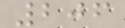206
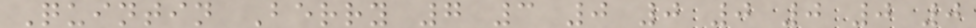Quintin Berry 7 3 0 0 0 0 0 0
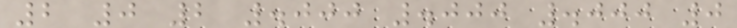2 0 2 .000 .000 .000 0
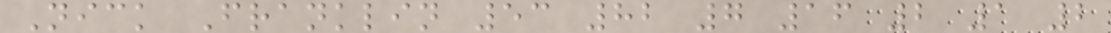Nick Franklin 53 82 7 16 2 1 2
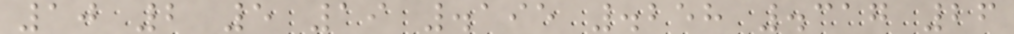10 2 5 19 .195 .258 .317 26
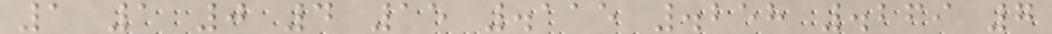1 1 0 4 15 .115 .258 .269 7
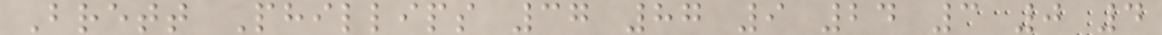Brett Phillips 37 87 9 24 3 0 4
